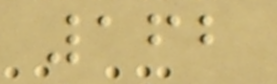162
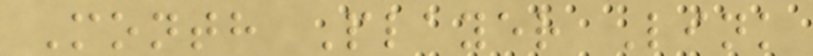Month Player Link
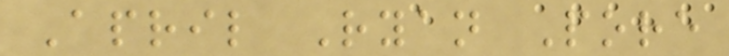April Ryan Pore
